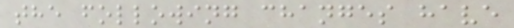the following changes have
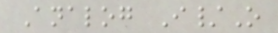Analog I/O
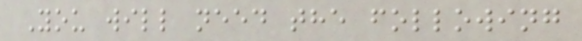You will need the following
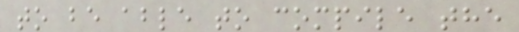to be able to compile the
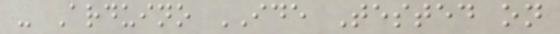- Arduino IDE Tested on
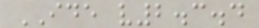IDE v2.3.4
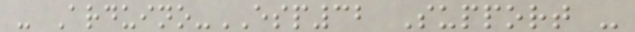- Arduino-ESP32 Support -
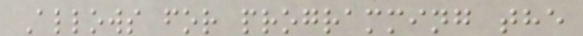Allows for programming the
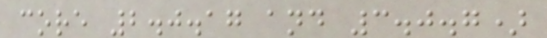core 2.0.17 and 3.0.7)
